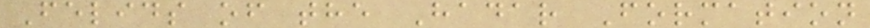Felids of the Hadar Formation
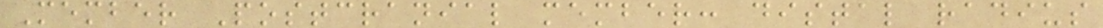Member Postcranial member: distal radius
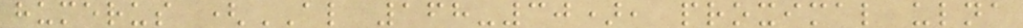humerus (AL 168-30), proximal ulna
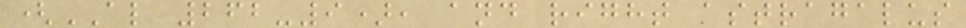(AL 262-9), and right astragalus
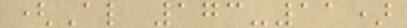(Al 173-11)
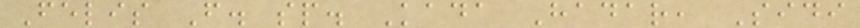Felis F. sp. Kada Hadar, Sidi
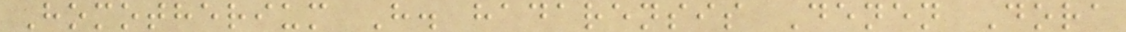Homotherium H. hadarensis Denen Dora
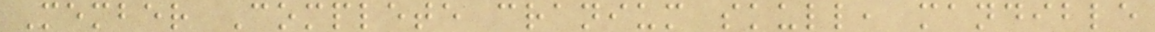Member Complete cranium skull, mandible
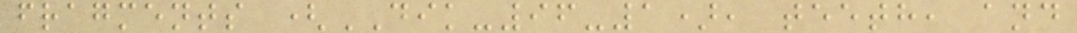fragments (DIK-96-1), teeth, and
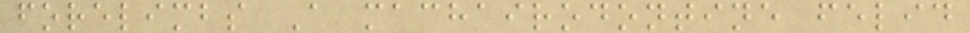forelimbs A machairodontine felid
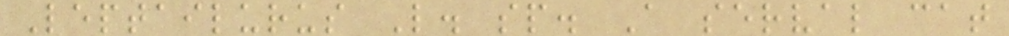Leptailurus L. sp. A serval cat
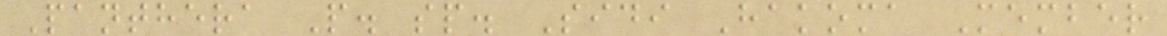Panthera P. sp. Sidi Hakoma Member
